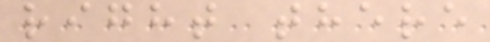right there
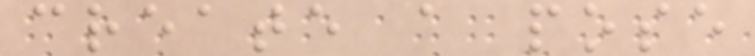create a pose
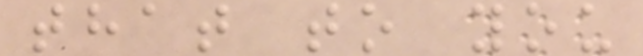that to you
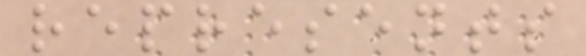represents
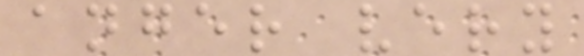anger very
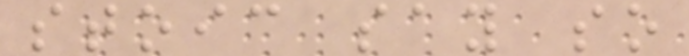stoic say so
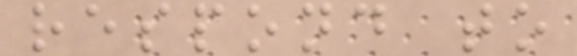respond to
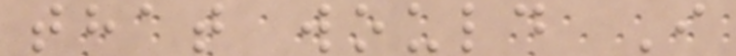that would I
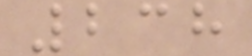238
